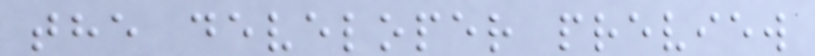the developer preview
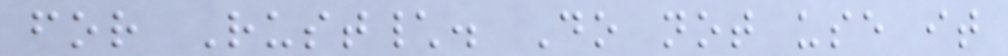for Rust\. Do not use it
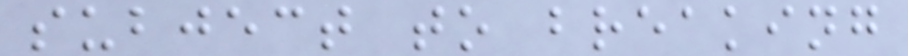subject to breaking
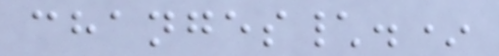changes\.*
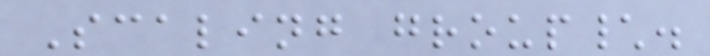Scaling group\.
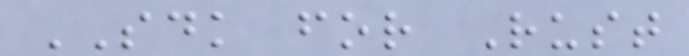SDK for Rust
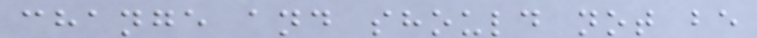change and should not be
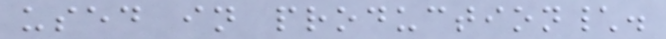used in production\.
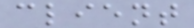client
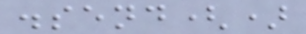.send()
